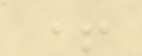+
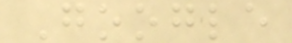Google
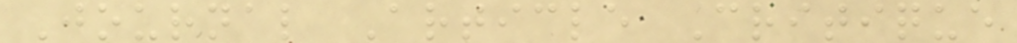Journal Article Critique
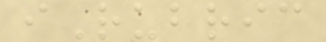iRubric
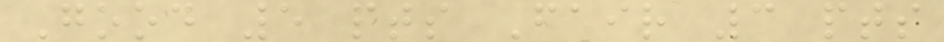Good 5 pts Fair 3 pts
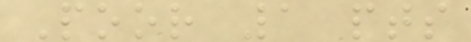Poor 1 pts
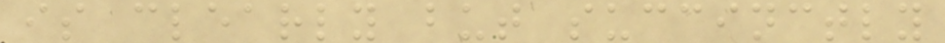is clearly but succinctly
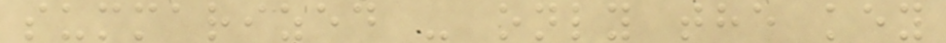summarized - only the key
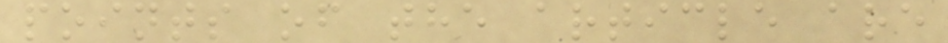points of the article are
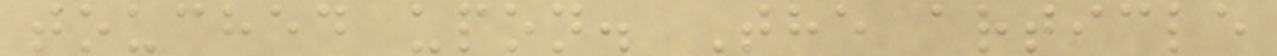touched upon. The article
